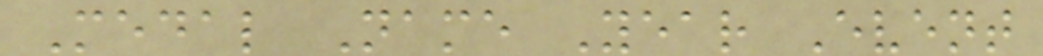Medal Name Year Event
